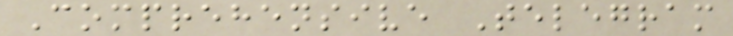Comprehensive Telegram
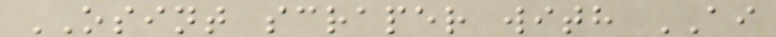OSINT scraper with AI
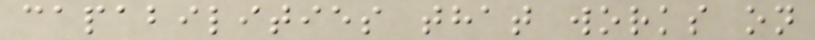capabilities that works on
